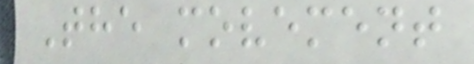The movement
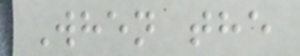When the
